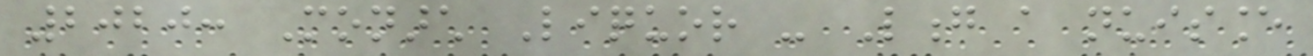2020: Monarch Liquor - Long a nuisance
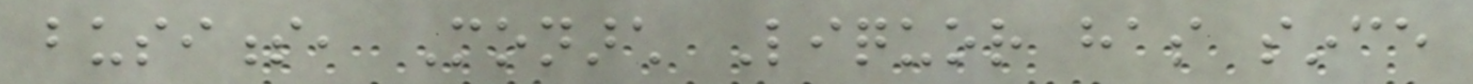business, Monarch Liquor has since
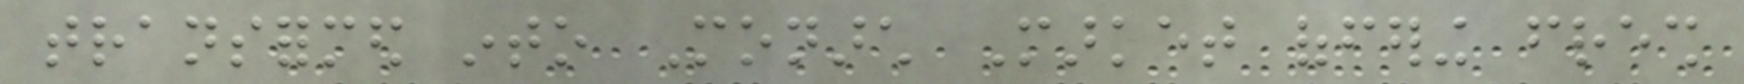transformed into Monarch Market offering fresh
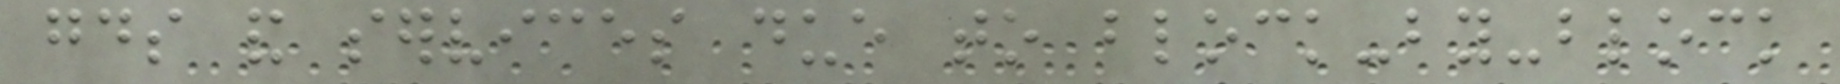goods and services due to block-by-block
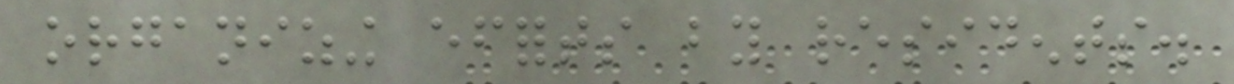organizing efforts by residents.
